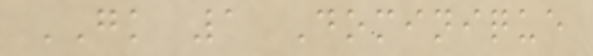GK 1 Dominique
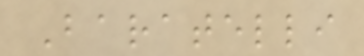Baratelli
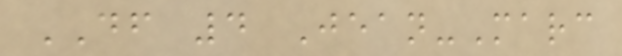DF 4 Jean-Marc
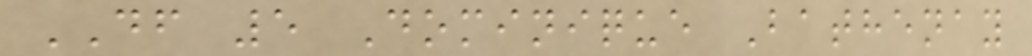DF 5 Dominique Bathenay
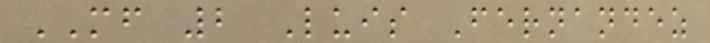MF 2 Luis Fernandez
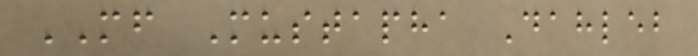MF Mustapha Dahleb
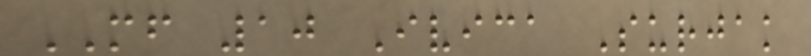MF 10 Ivica Surjak
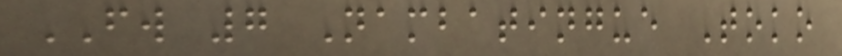FW 7 Nambatingue Toko
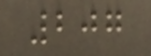207
